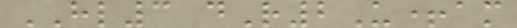HL3 dR2U+am
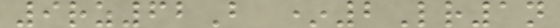9rz62B *2Lr1n
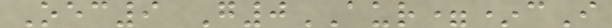Oec9 G0AUR=*cI
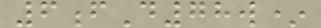6fD78w*
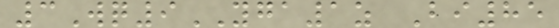3Wq9YGA1z Bi85
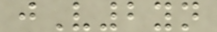jV2yn
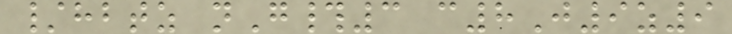/hbtz nG#3 c8J9z9
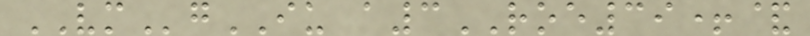VMgIU a3ROE39+&
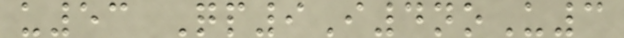u53 Qp9I4noU3
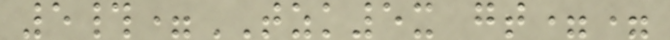5#=TZK5x gt==
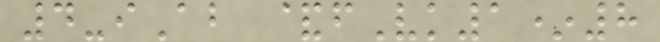4-iAb &fVk1*8
